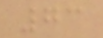73
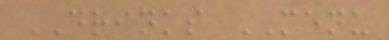DRINKS MENU
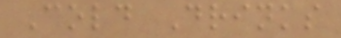Cold Drinks
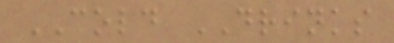COLD DRINKS
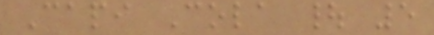Capi Cola | 5
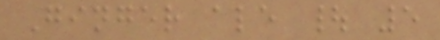Ginger ale | 5
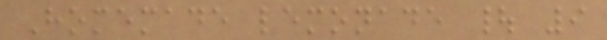Homemade lemonade | 9
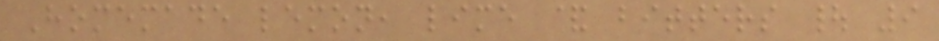Homemade lemon, lime & bitters | 9
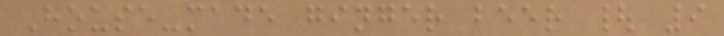House-made ginger beer | 9
